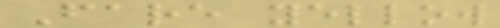Fare yellow
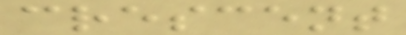crescent
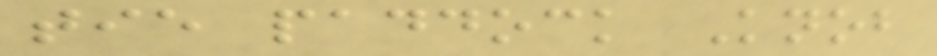tie paddock Knob
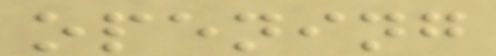opening
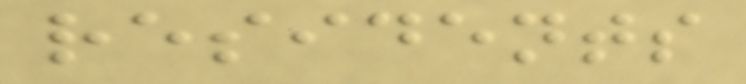residents
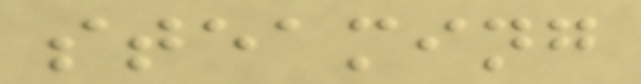steaming
